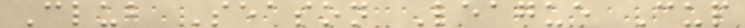Club Season League Cup
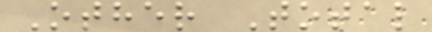Other Total
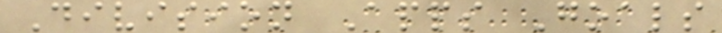Division Apps Goals
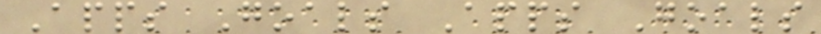Apps Goals Apps Goals
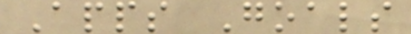Apps Goals
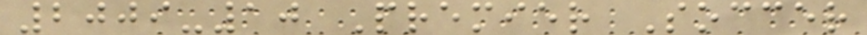2009-10 Premier Soccer
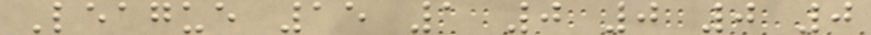League 15 1 0 0 0 0
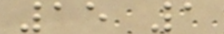15 1
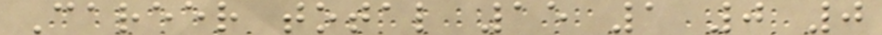Career total 15 1 0 0
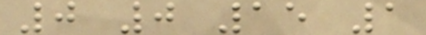0 0 15 1
